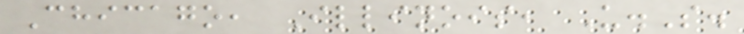Chicago, Illinois, U.S.
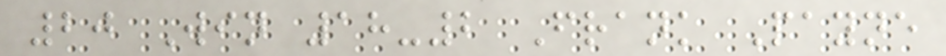20 Win 18-2 Frank Payne
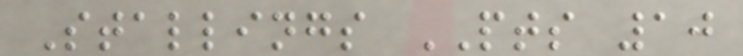Stallings PTS 10
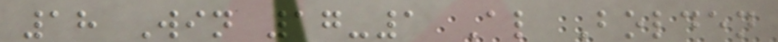18 Win 17-1 Al Bolden
